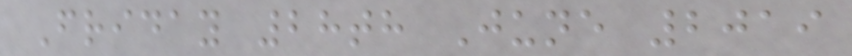Friday 28th June 2019
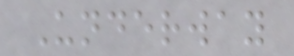Underway
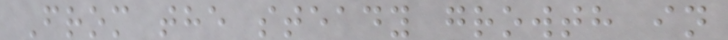From the steady growth in
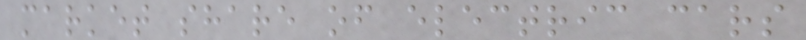market share of electric cars
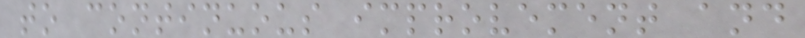to continuous improvement and
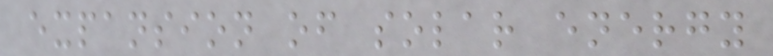expansion of solar energy
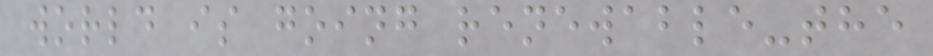world is going renewable-the
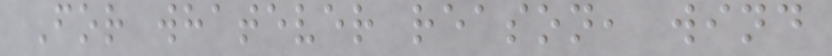For whatever reason, wind
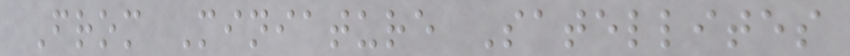From Miniature Satellites
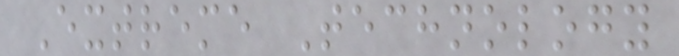Extreme Technology
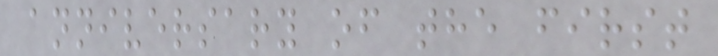anniversary of the first
